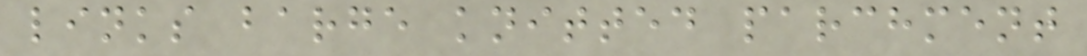links barge knitted parchment
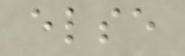else
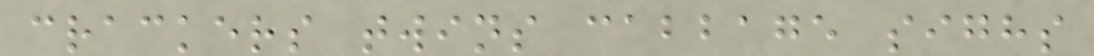crackers twins cabbage sighs
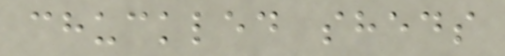chuckled sheds
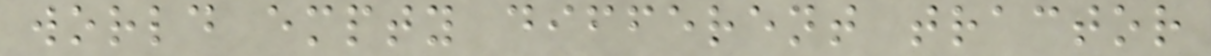world empty different tractor
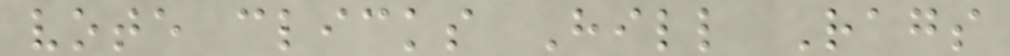vote clicks Hill Rags
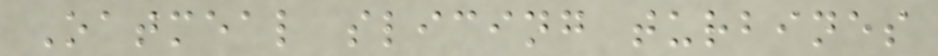Oatmeal slicing turbines
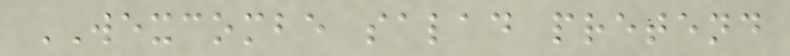WEXCOMBE salad pretend
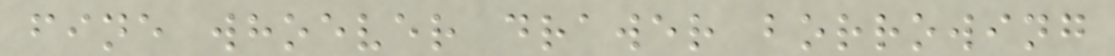fine whoever drawer borrowing
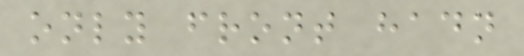only front hadn
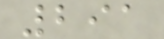291
